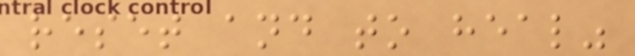reset and to heal"
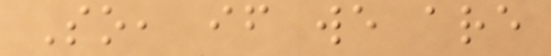So, if we are
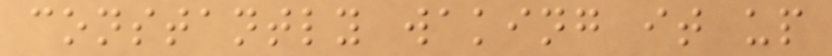constantly waking it up
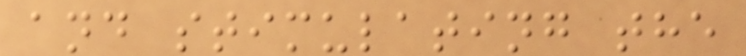and stimulating the
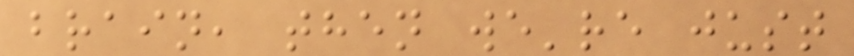brain, then we're just
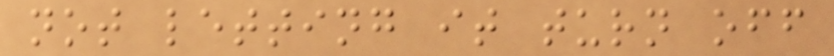not letting it turn off
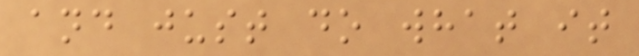and just do what it
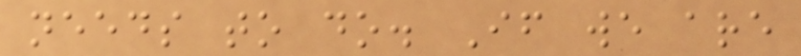needs to do. If we are
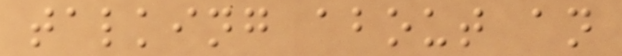talking about an
